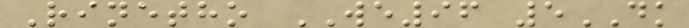Rinetho WE96 5DK
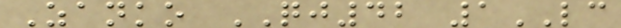Zanko QJ42 1LC
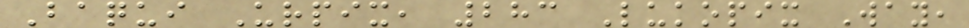Baqui Urpix, 283 Lukopix Way,
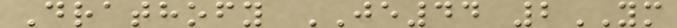Drathofy JE44 2YM
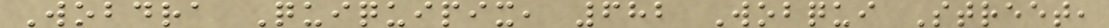Wobdra Quiquipix, 682 Wobqui Street,
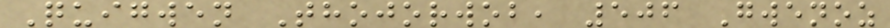Quigwen Thojorwob, 506 Gwenoz
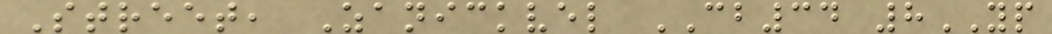Street, Zanickvel CB34 8YP
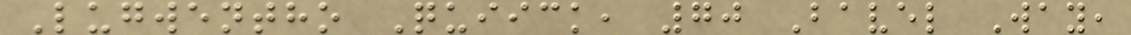Lugwentho Quiick, 70 Bavel Way,
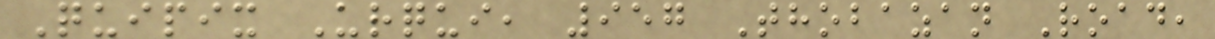Quipix Urqui, 957 Thobazan Road,
